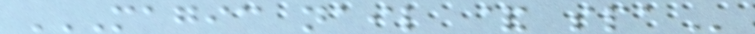MAGIC NAIL & SPA
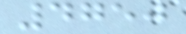4750
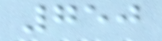750
